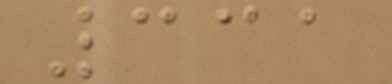331
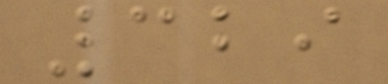329
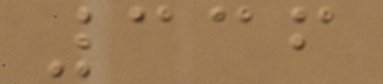336
